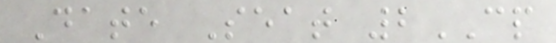Date Seat 2CP
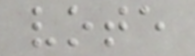vote
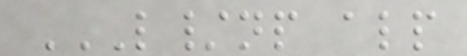L/NP ALP
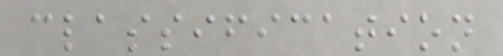classification
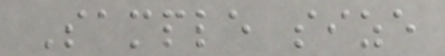Sample size
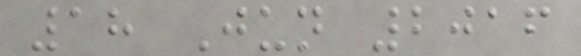18 Jun 2016
